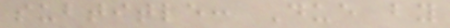subtitle: Due by
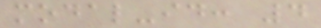modal-id: 4
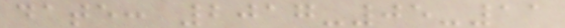date: 2017-05-11
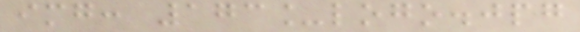img: 173_logo.jpg
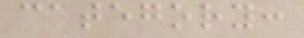category:
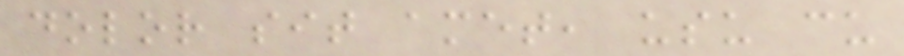dolor sit amet, usu cu
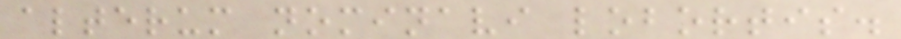alterum nominavi lobortis.
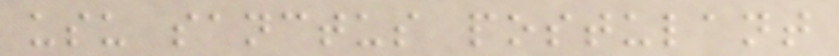usu sanctus postulant
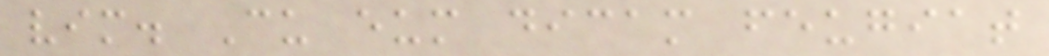vim. Cu eum dicam feugiat
